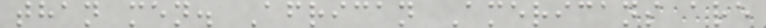than men. African Americans are
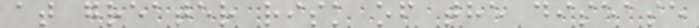at greater risk of the disease
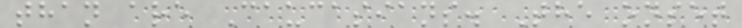than are Caucasians. The onset
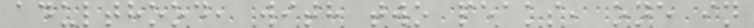adulthood, with two peaks, one in
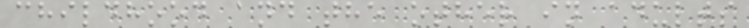childhood and the other in adults
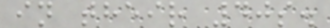in their 40s.
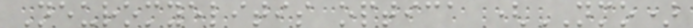Neuromyelitis optica (NMO)
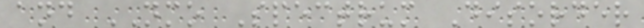and NMO Spectrum Disorder
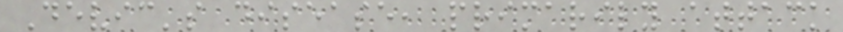Devic's disease, primarily attack
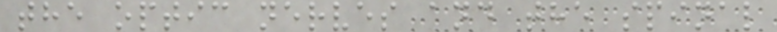the optic nerves and the spinal
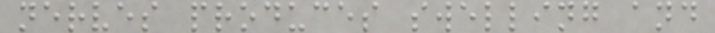nerves produces swelling and
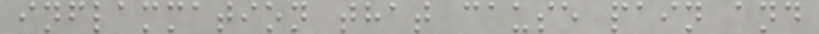inflammation that cause pain and
